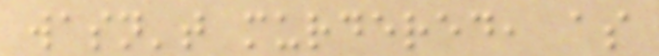wasn't murdered, as
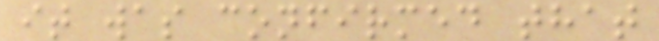it was confirmed that
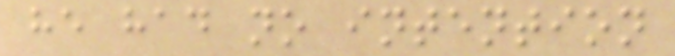he had no intention
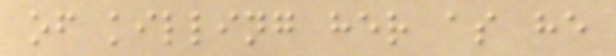of killing her as he
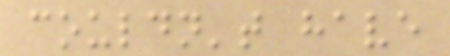couldn't have
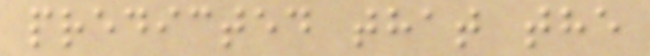predicted that the
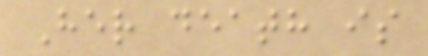Her death is
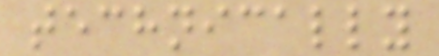technically
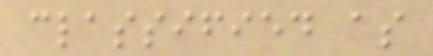classified as
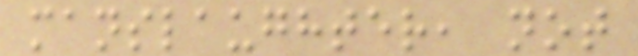manslaughter, not
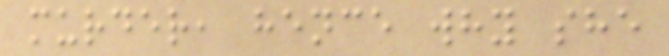murder, hence why she
